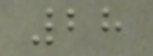28
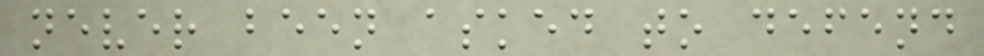never been asked to defend
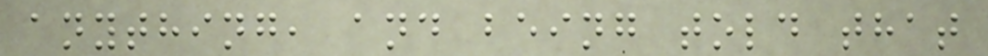anything, and being told that
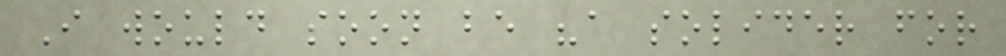I would soon be "a solider for
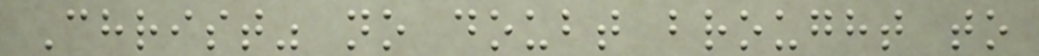Christ" no doubt brought to
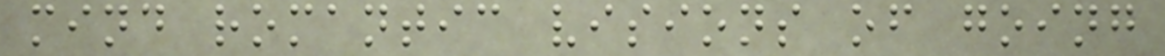mind romantic visions of going
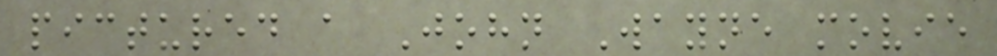pictured a John Wayne movie
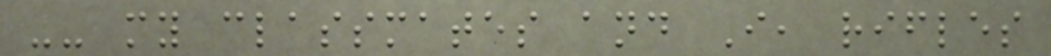-- my classmates and I, rifles
